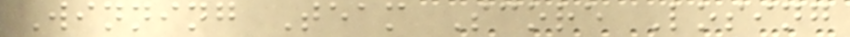Winning Team Score Losing
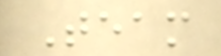Team
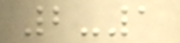2-1
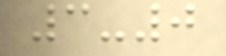3-0
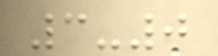3-0
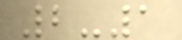2-1
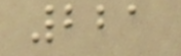221
